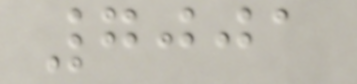7001
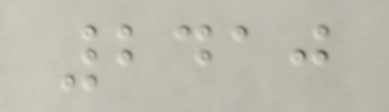2410
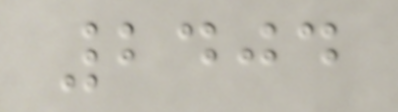2404
